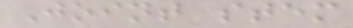Joint stem
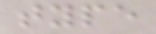type
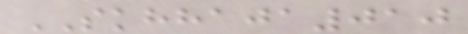SKHHAJA010
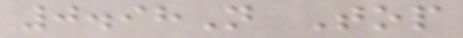0.98N Top
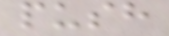push
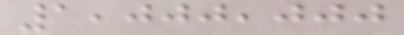1,000,000
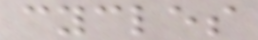cycles
